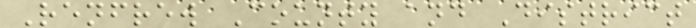Renfrew County and District
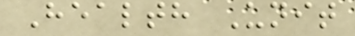Health Unit
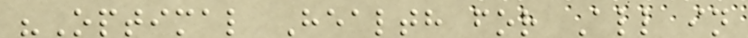"Optimal Health for All in
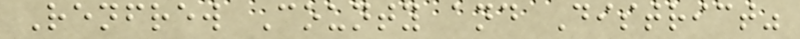Renfrew County and District"
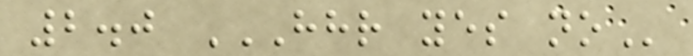2.0 HHR YES NO
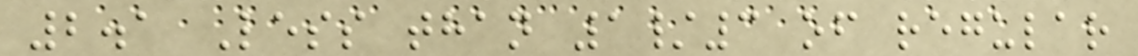2.1 Less than 1/3 of regular
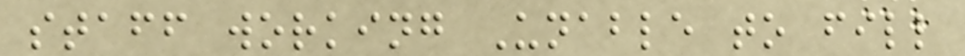staff working Unable to fill
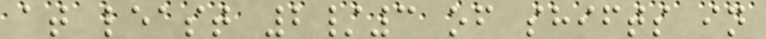at least 2/3 of shifts in
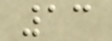13
